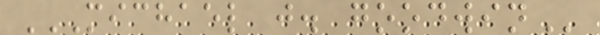MICHAEL J. GOODWIN
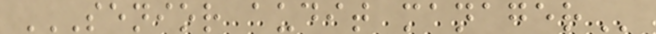SENIOR AUDIT MANAGER
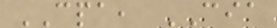CPA, CIA
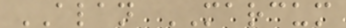ALAN MARCUM
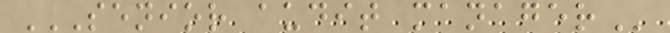SENIOR AUDIT MANAGER
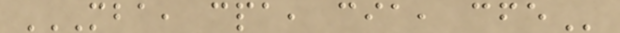MBA, CPA, CIA, CFE
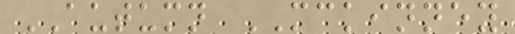AUTUMN MCKINNEY
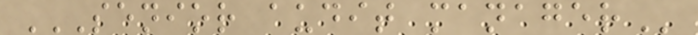SENIOR AUDIT MANAGER
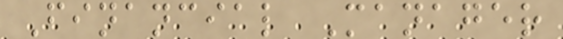Financial Manager
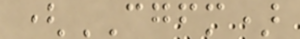(CGFM)
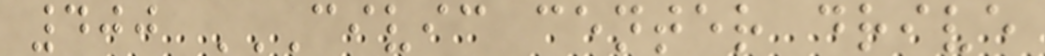400 CIVIC CENTER DRIVE
